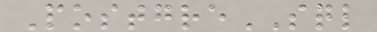PostgreSQL
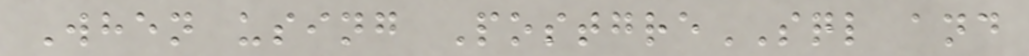When using PostgreSQL and
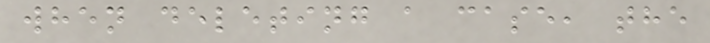when deleting a case, the
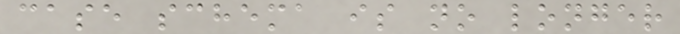case schema is no longer
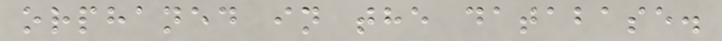orphaned in the database.
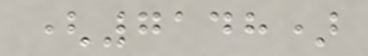(7148)
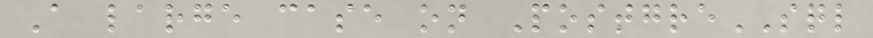A large case on PostgreSQL
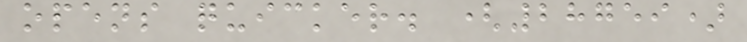opens quicker. (28759)
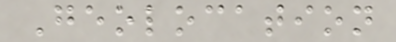Geolocation
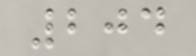204
